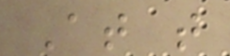At that
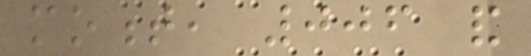moment, 006 and
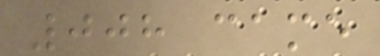008 came
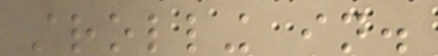strolling in.
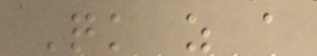Quick as a
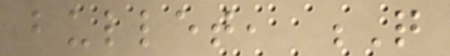bullet, Q
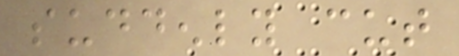suddenly cut
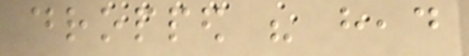dropped his head
